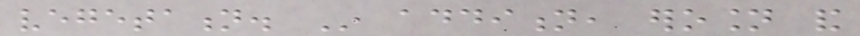vegetation. In addition, erosion and
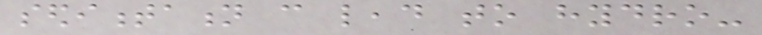sedimentation can lead to hydro-
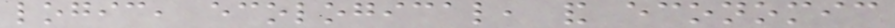logic, ecological, and economic
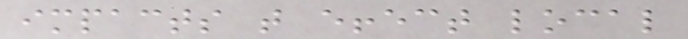impacts that effect local
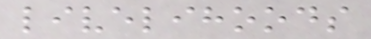livelihoods
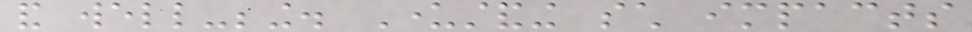and well-being. Understanding such impacts
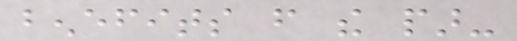benefits from the par-
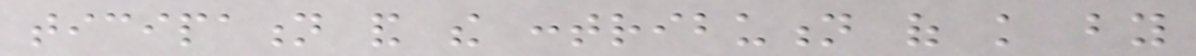ticipation and the contribution of knowledge by
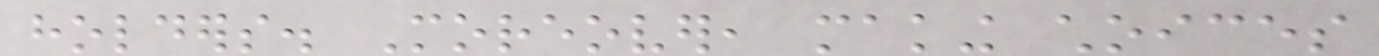holders. Moreover, making choices
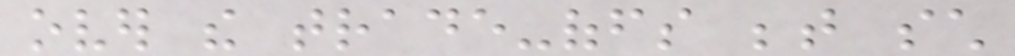over the trade-offs between such
